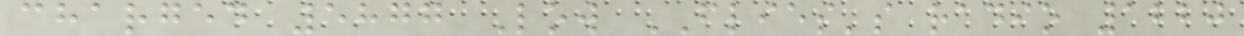charged 5877 Low FLIES's radio 1220
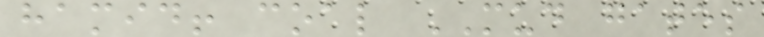hamid! coal MUD gates
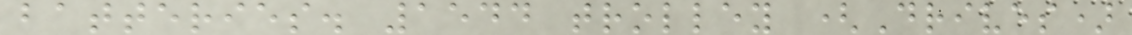batteries. 1544 trolley (Drives)
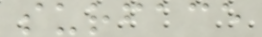surface
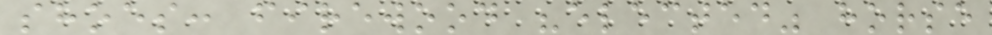shoes: firewood "elected" horse
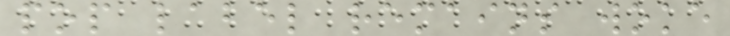pop label remains woke
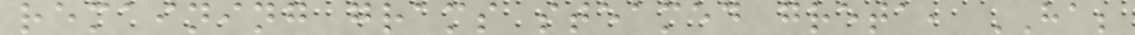remaining grams steamed greta, HA;
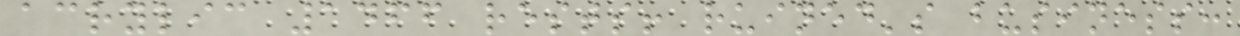acrylic 1466 rests! ruined's business:
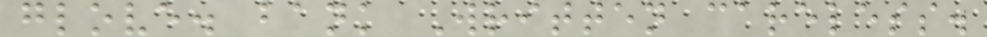glove. bank Written careless.
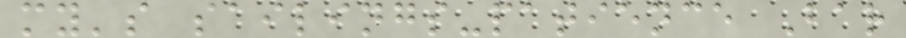my's sailings-patience Bar
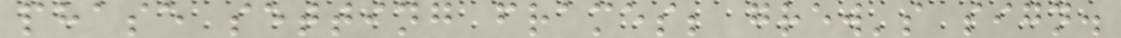phase setting frames; grew's sign.
